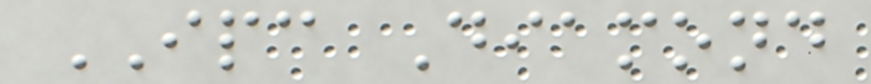IPC Diamond
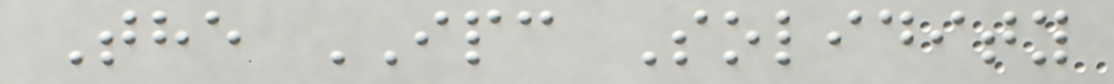The IPC Solidity
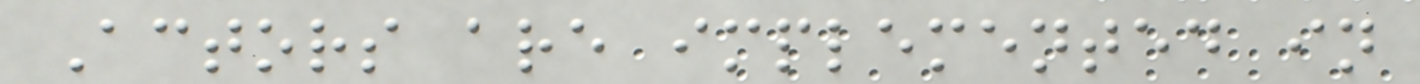Actors are implemented in
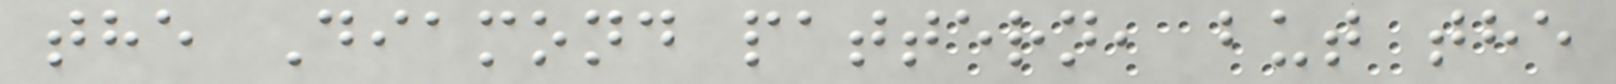the Diamond pattern, but the
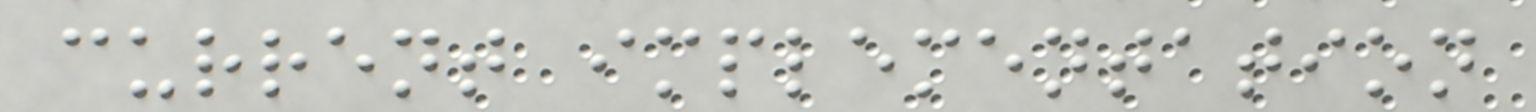current implementation
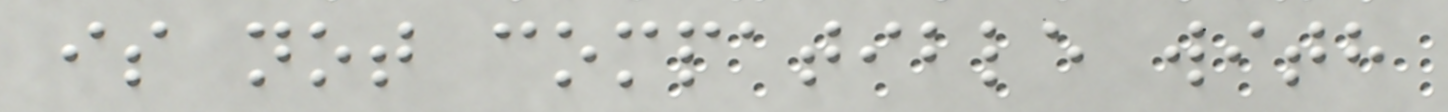is not compatible with
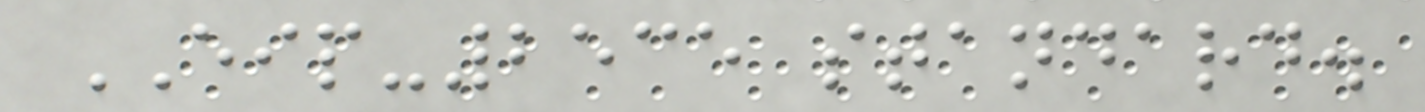EIP-2535 standard.
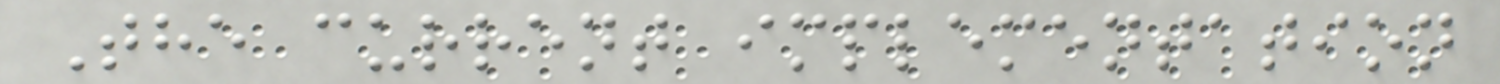The current implementation
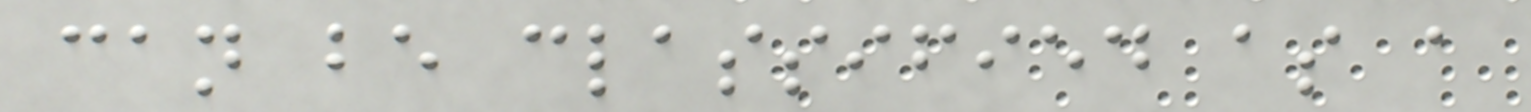can be classified as a
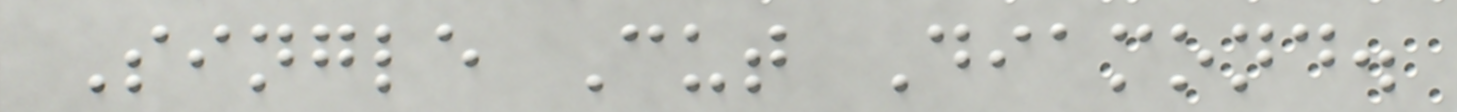Single Cut Diamond.
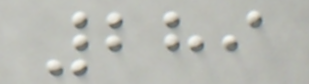289
